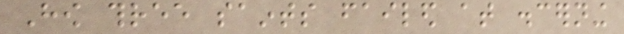How three saints failed at discerning
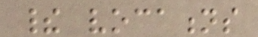their vocations
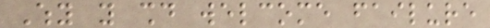Why you should welcome failure
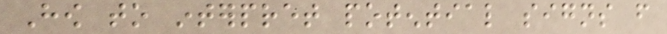How to interpret potential signs from
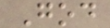God
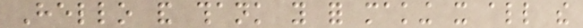Hello and thank you for making it all the
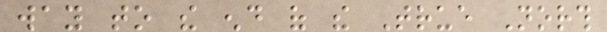way to the end of the True North
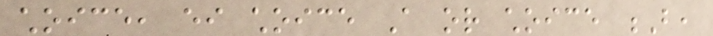choice, either choice A or choice B,
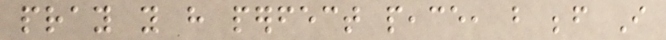pray you have perfect peace, but before I
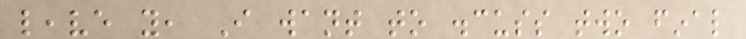leave you, I want to discuss two final
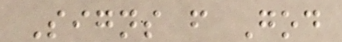Signs from God
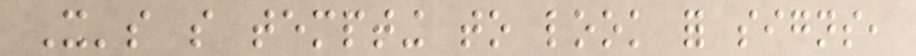It's so tempting to look for signs,
